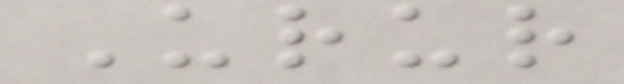Urur
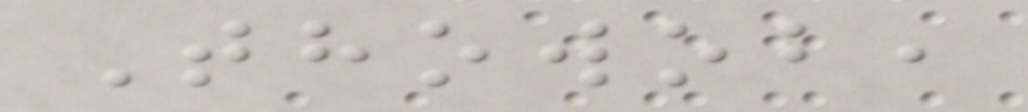Thowob,
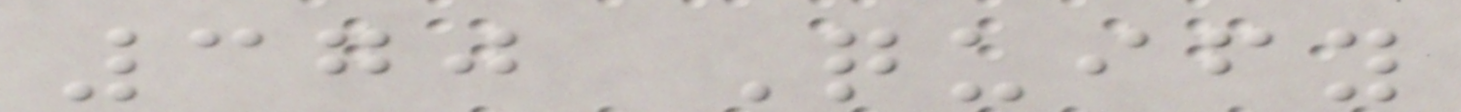370 Quify
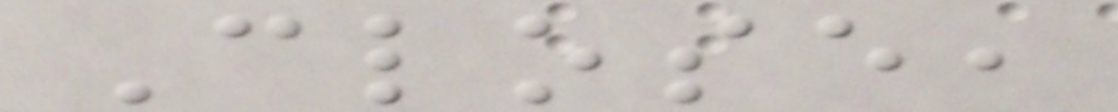Close,
